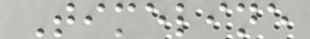Timeline
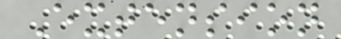Extension
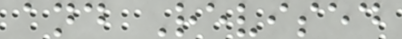and Revised
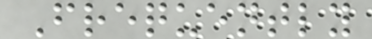Frequently
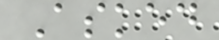Asked
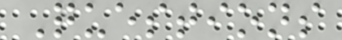Questions
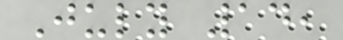July 14,
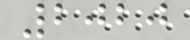2020
